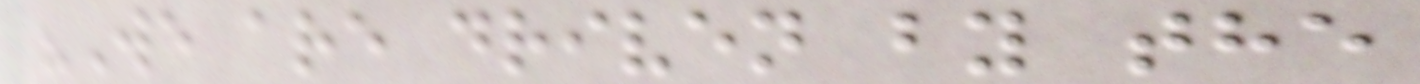"We are driven by the
